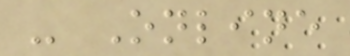- Online
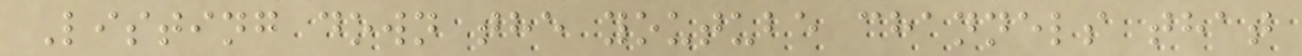Listing down the youtube channels that
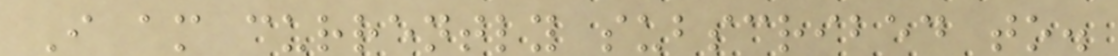I am currently subscribed to.
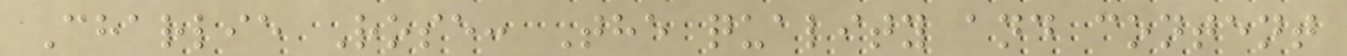Charlie Rose: The quality and content
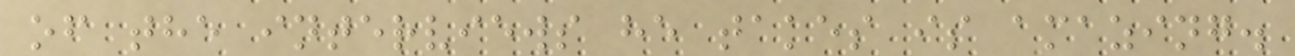of the interviews he takes is amazing.
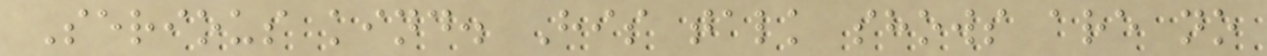Serious kind. His talk shows are no
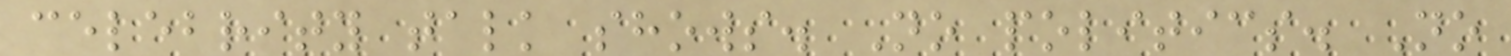celebrity talk shows. No politics. No
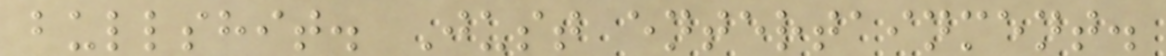bullshit. Just entertainment.
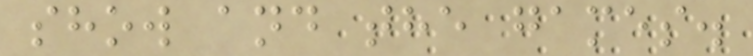show and the games.
